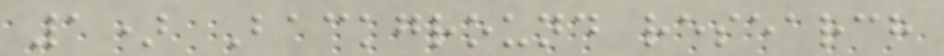1) Background research
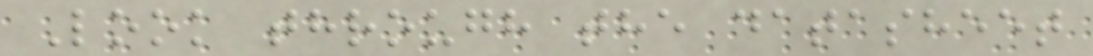Look through the datasheet
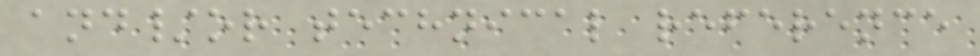and/or technical reference
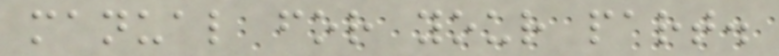manual for your part.
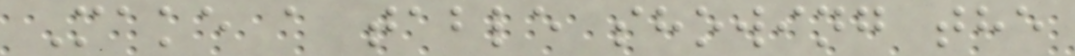Make a table showing the
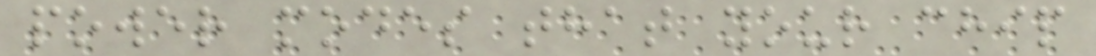power modes that your chip
